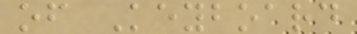of Keyboard
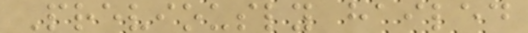Previously hailed
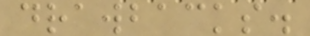drawbacks.
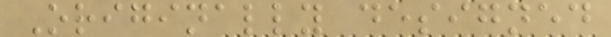Originally designed
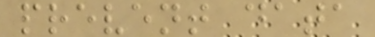prevent data
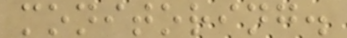monitoring.
